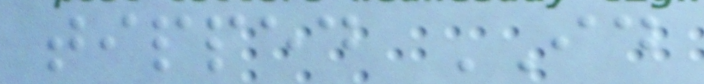tipped ID
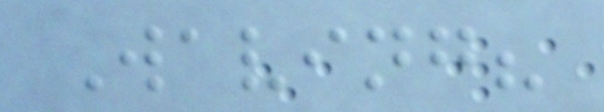Waving?
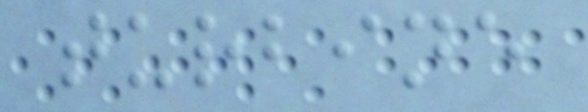turbine
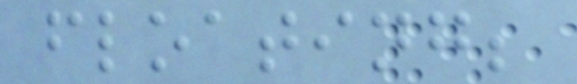floating;
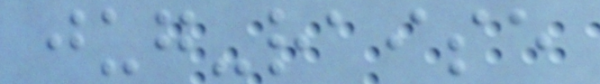jug-raise
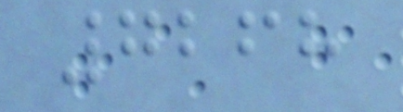7268
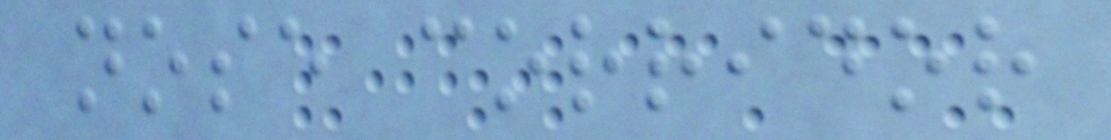nose corridor
